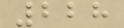228
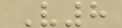V8
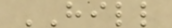HILL
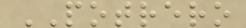POTRERO
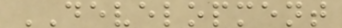DEVELOPMENT
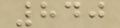840
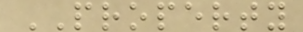PROPERTY
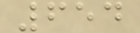654
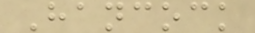Hancock
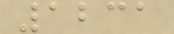1231
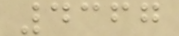4367
